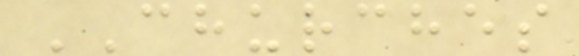CHURCHES
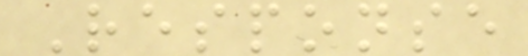Response
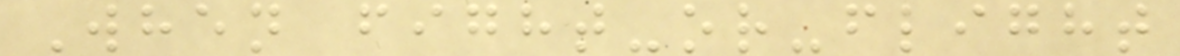When fight-or-flight
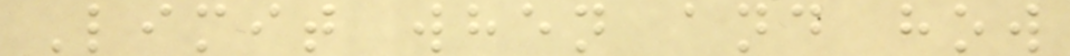Limit when and how
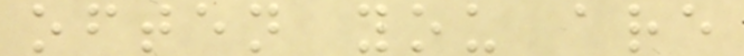often you are
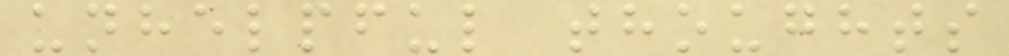unhelpful thoughts
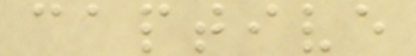captive
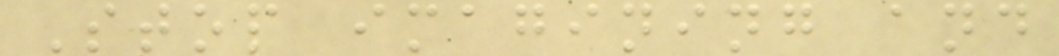Stop imagining and
